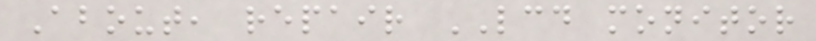About, repair LCD monitor
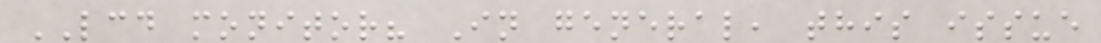LCD monitor? In general, this issue
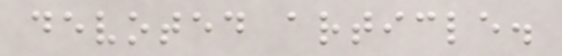devoted article.
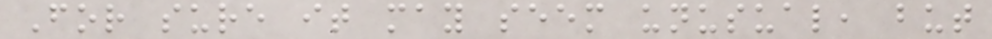For sure it may seem unusual, but
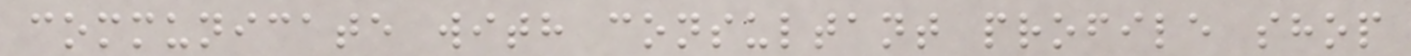communicate with consultant profile shop
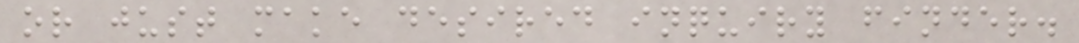or just make desired inquiry finder.
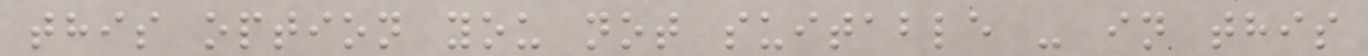this option you not suitable - in this
